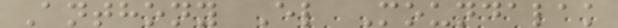Anthony El Moundalak
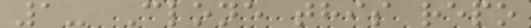1- Clone this repo
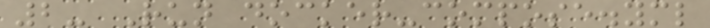2- Run docker-compose.yml
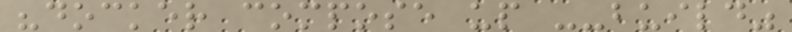"docker compose up --build"
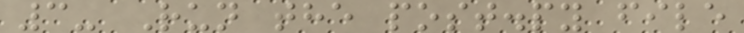3- Run the post.py file
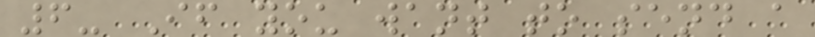6- If you want to send a
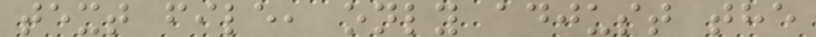text file, only adjust the
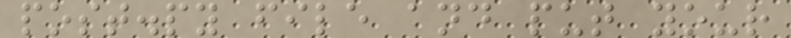post.py file and put your
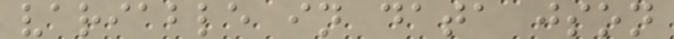variable in data json
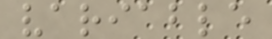variable
